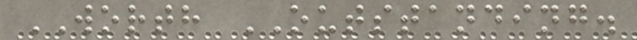WORTH OUTSTANDING.
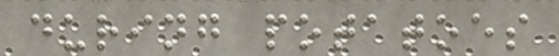during potatoes
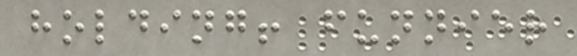holding! funnier
